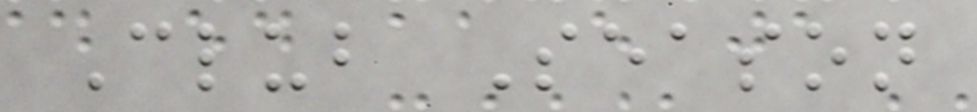Club Season
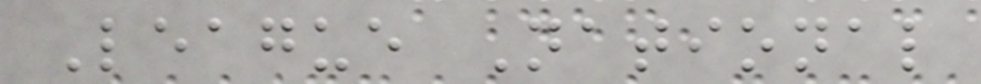League National
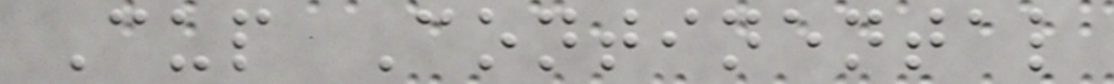Cup Continental
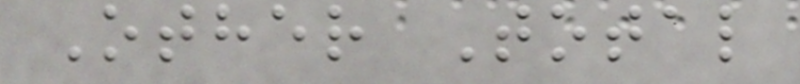Other Total
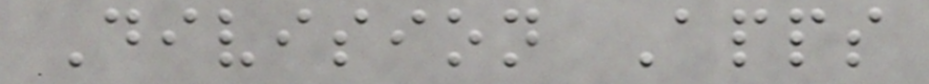Division Apps
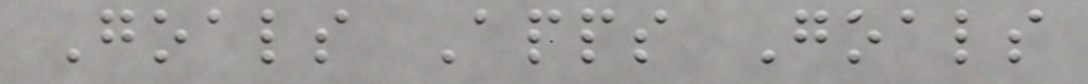Goals Apps Goals
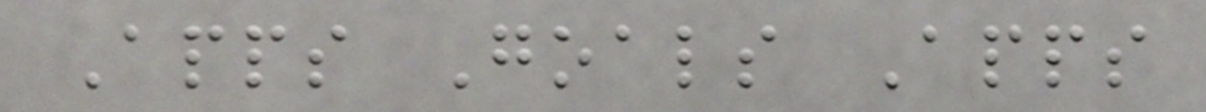Apps Goals Apps
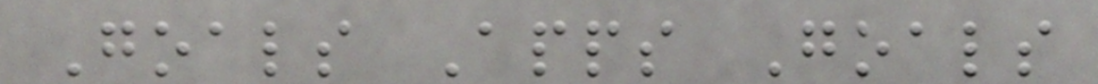Goals Apps Goals
